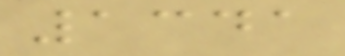1341
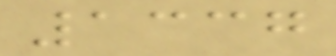1337
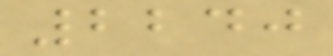2240
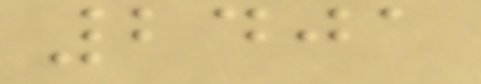2401
